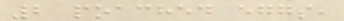2 poached eggs,
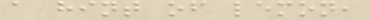a hint of lemon,
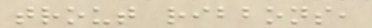trout ribbons,
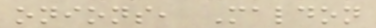onions, Maldon
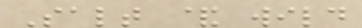Salt & wild
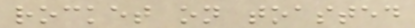rocket on toasted
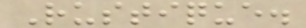Rustique.
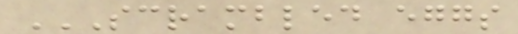SCRAMBLED EGGS
